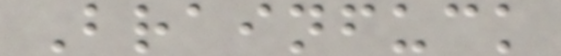Brainfuck
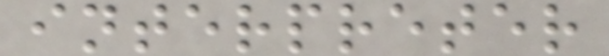interpreter
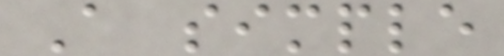A simple
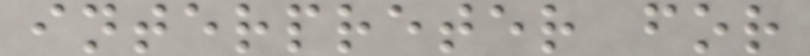interpreter for
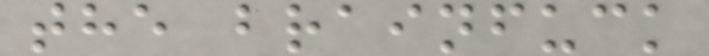the brainfuck
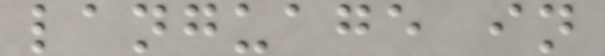language in
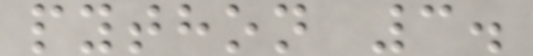python 3.
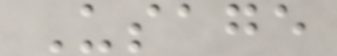Usage
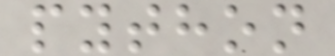python
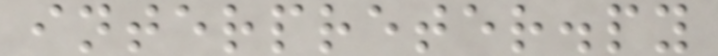interpreter.py
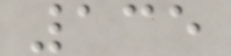135
